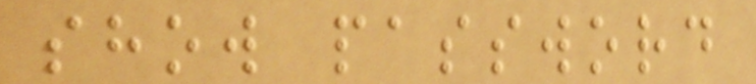show password
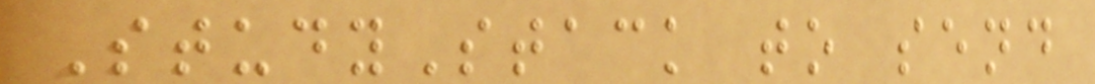StudyStack to send
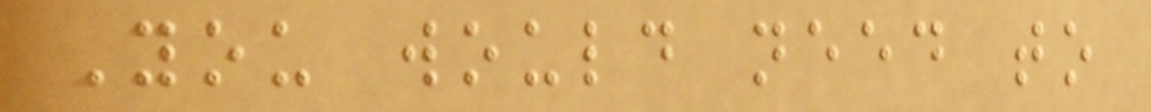You would need to
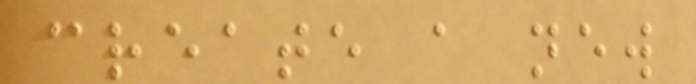create a new
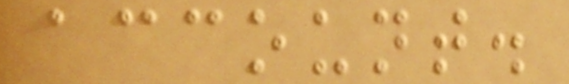account.
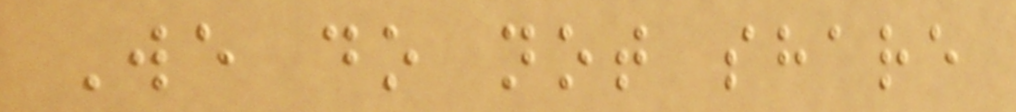We do not share
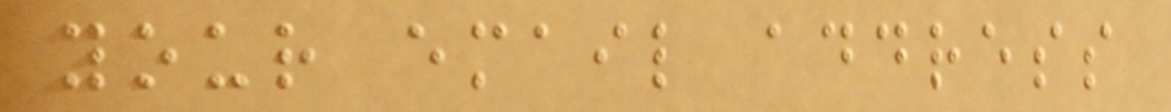your email address
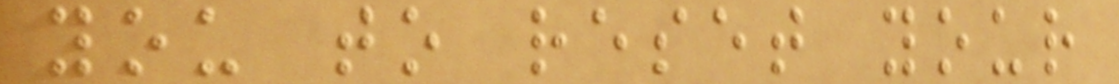you to reset your
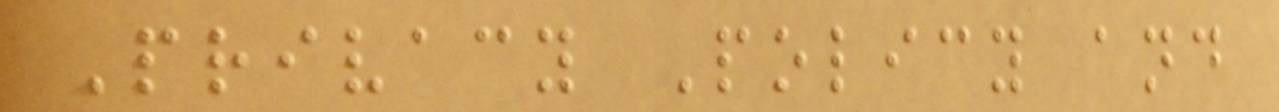Privacy Policy and
